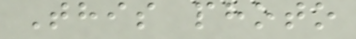This photo
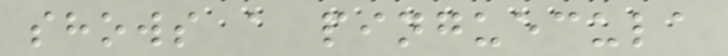shows a pinguecula
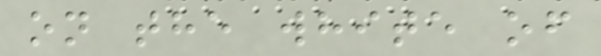on the white of
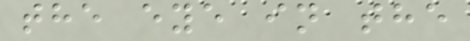the eye in the
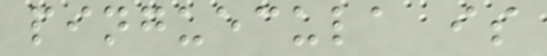pinguecula is
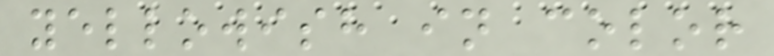yellowish in color
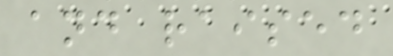and raised
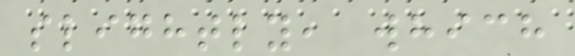slightly, which
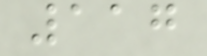117
